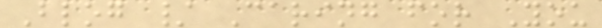Blog / Caring for You
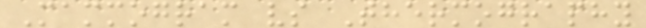Mammogram vs Thermography
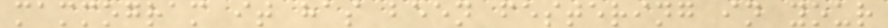mammogram it has been festering in your
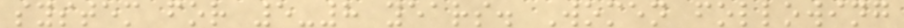system for 5-8 years. Women following
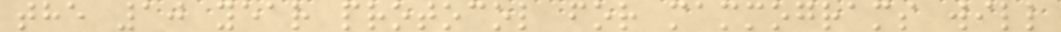the 10 year protocol for mammograms will
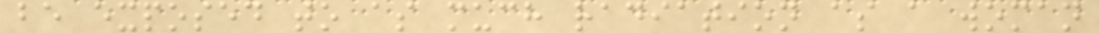be exposed to as much radiation as a woman
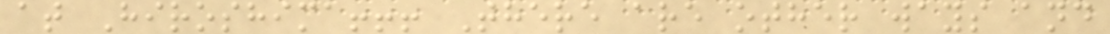at Hiroshima!!! There are other ways and
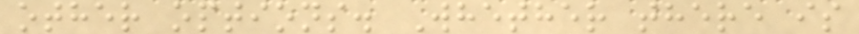other options. Whether there is
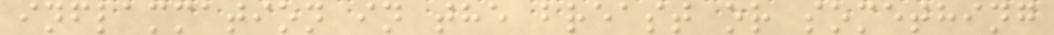inflammation in the breast or something
